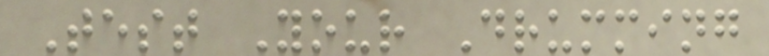Test Your Drumming
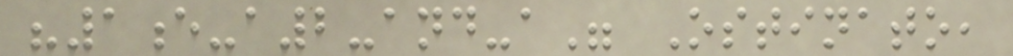"1e-a2-and-a" Ostinato,
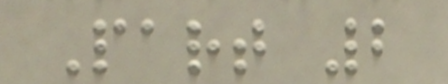Part 2
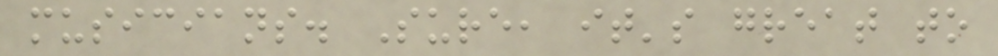musicians. Sure, it's great to
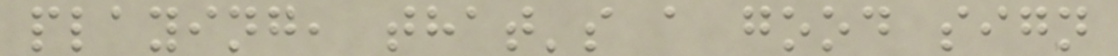playing, that's a good sign
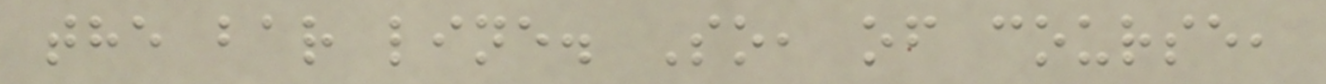the bar line. So, of course,
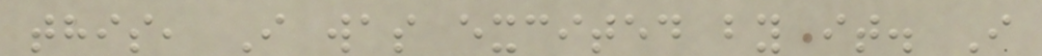this, I was excited by it. I
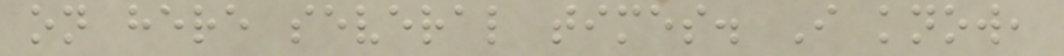on here several times. I know,
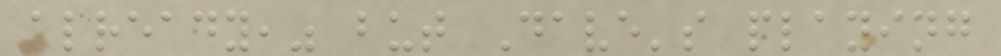already," but Dave's playing
